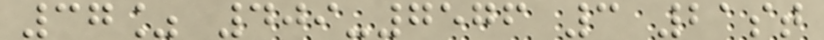37% 409-7576 3 21st
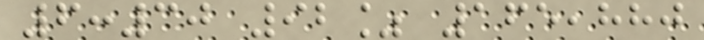6:30 92% 165,880
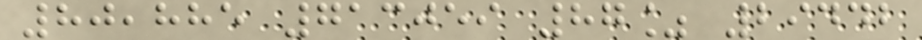80,885 713059 87% 29442
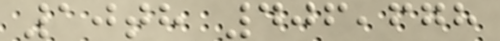10th 406,678
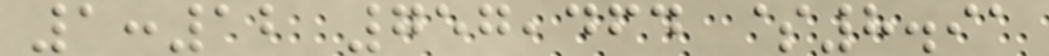1:12 757,464 $8.91
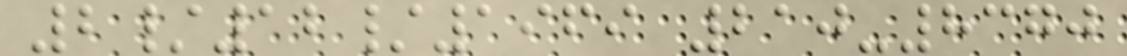2/12/1969 210-8370
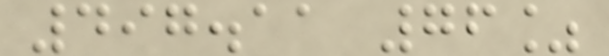497.11 76%
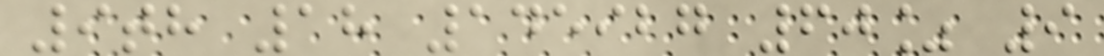9th 18 145927 60% 9
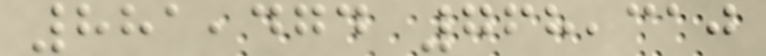881,474 768,310
